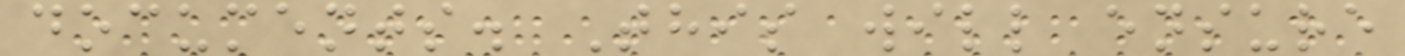documents. This will ensure
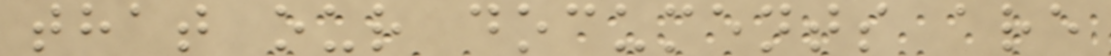that our documents are
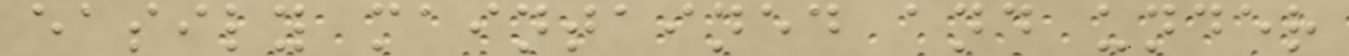easily maintained and under
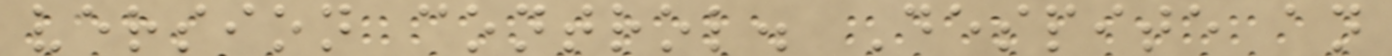version control. Despite an
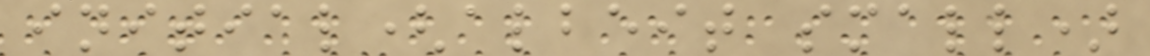initial(albeit small)
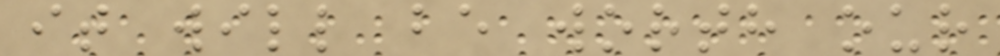it will be worth our
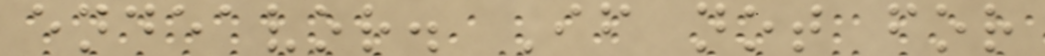endeavor. If not for
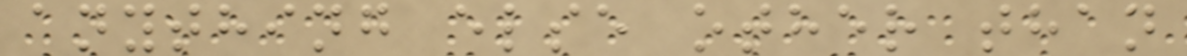anything else other than
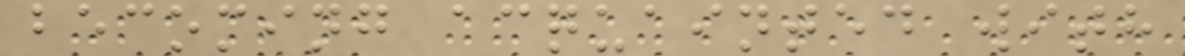becoming acquainted with
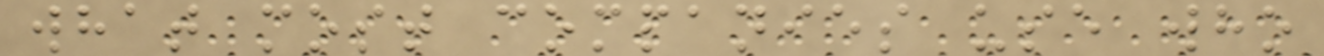what most companies use who
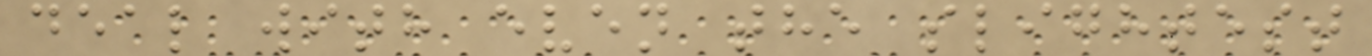deal with even the slightest
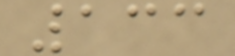133
